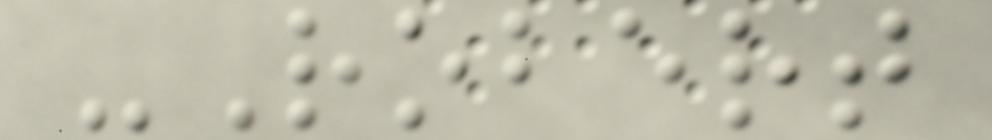-Robert
